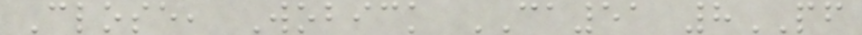Close, Wobick CA51 8PF
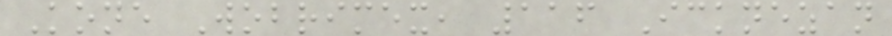Kone Wobrimex, 116 Icknezan
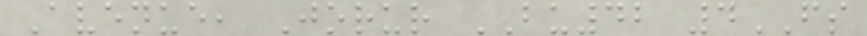Avenue, Jorur BU42 4FS
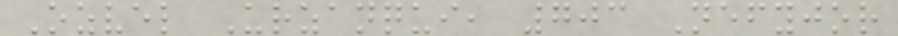Ozvel Urzanqui, 703 Nefyjor
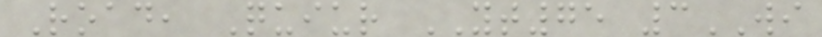Road, Quiur YT75 3WI
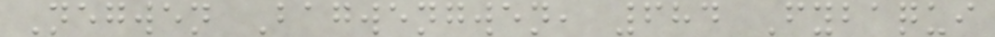Negwen Bagwengwen, 684 Fybaqui
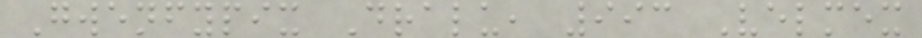Gwenfypix Dralu, 993 Velmex
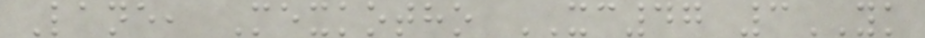Lane, Mexkotho XC47 3YK
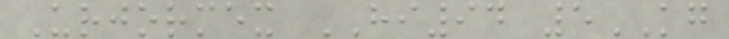Urjormex HI94 5KG
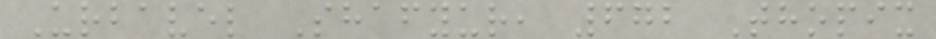Urbavel Shafyur, 672 Thopix
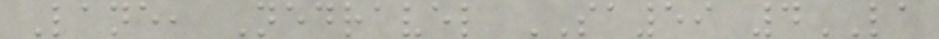Lane, Nedravel SA59 4LA
